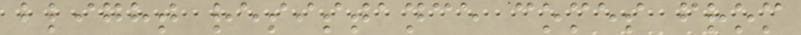blight resistance comes from
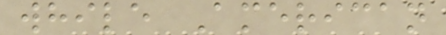while American
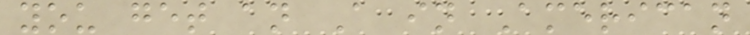you get an A in American
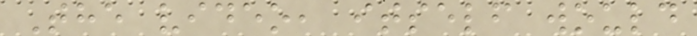The video, itself would
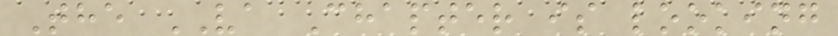The VA Chapter is looking
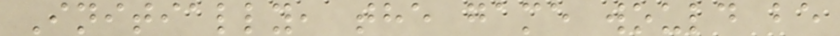Initially, the game would be
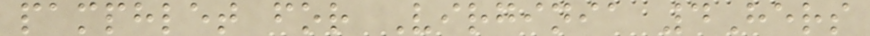pamphlet for Virginia 4Hers
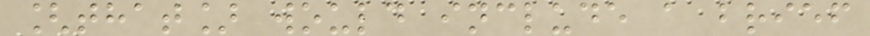[that] would include a brief
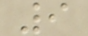9
